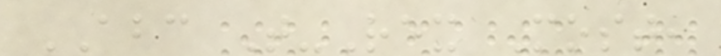ABC T-Rex Most,
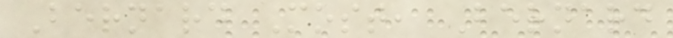Bernard Most, Bernard
